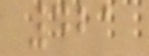421
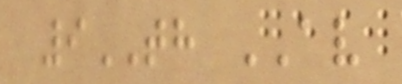9TH AV
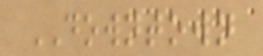DOWNTOWN
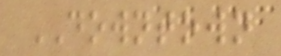DOWNTOWN
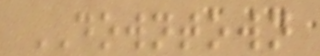DOWNTOWN
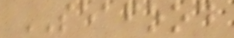SEAFOOD
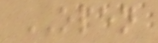OPEN
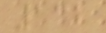132
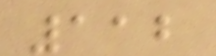112
